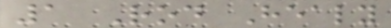1 Rod Healy
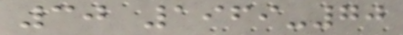30 1969-70
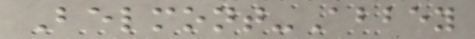Belmont-Abbey
